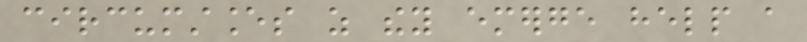circumstances as they emerge help a
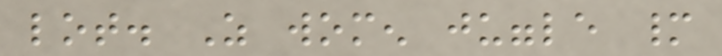lot. As women juggle many
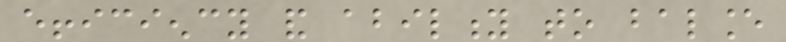efficiency and ability to balance
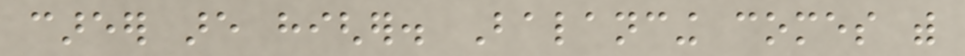career are higher. Balancing comes with
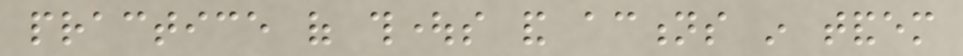practice of thoughts and actions in tandem
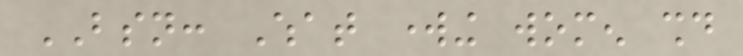BSN: What working women should
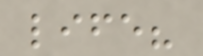life?
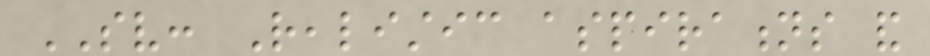SV: Realistic aspirations and
